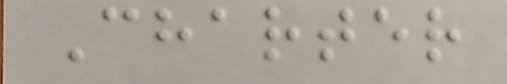Charter
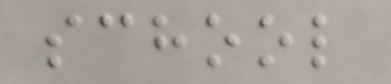school
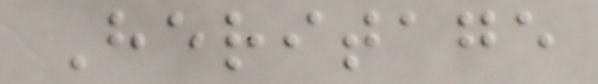Heritage
